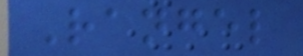Rangel
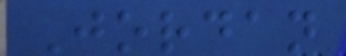Jordan
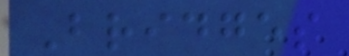Bridges
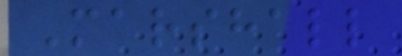Marshall
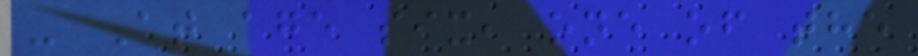- At age six, one of the
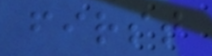first
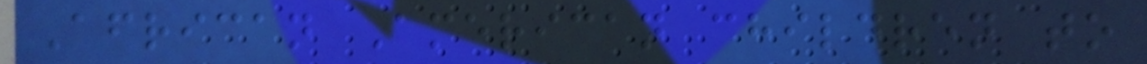African American children to
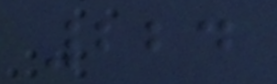224
